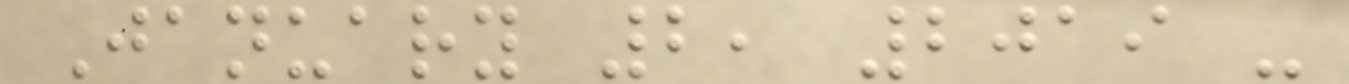January 2, 2019 -
